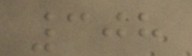308
